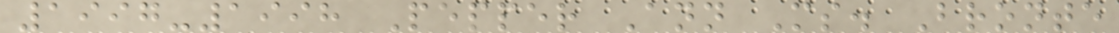1997-1998 Pepper Ann Ms. Bronte
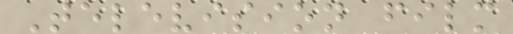Television film
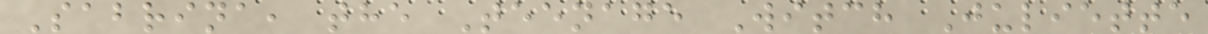Sabrina, the Teenage Witch Juliette
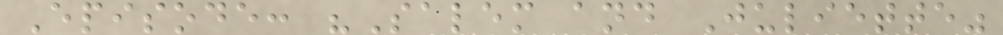Episode: "Salem and Juliette"
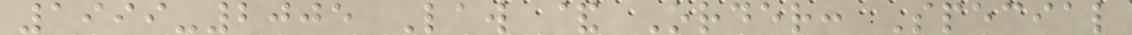1999-2005 Law & Order: Special
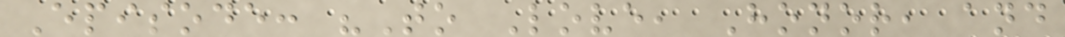Episode: "To Love, Honor, and
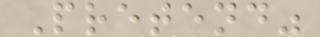Pretend"
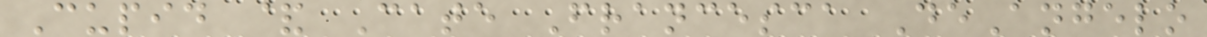Cupid & Cate Francesca DeAngelo
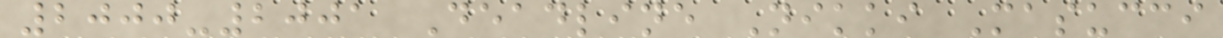2000-2001 Deadline Nikki Masucci
